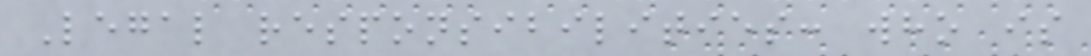Legal responsibilities: who is
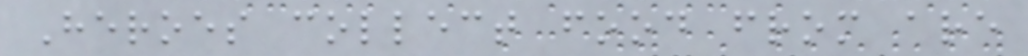Heroes collect food from are
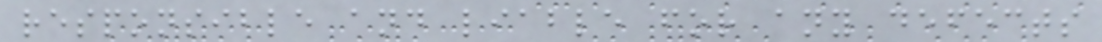responsible and liable for any defects
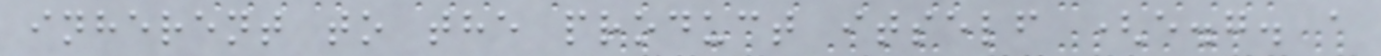inherent to the product itself (e.g. a
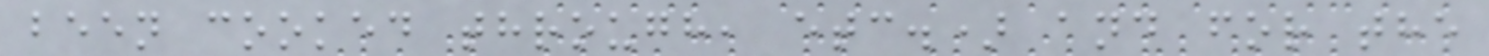been cooked through, etc.) and for the
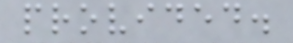provided.
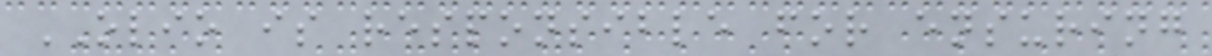OLIO is responsible for ensuring
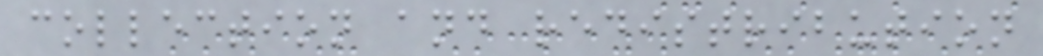collection and redistribution
